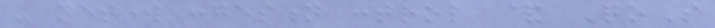- network congestion control & QoS
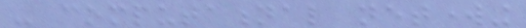- computational networking
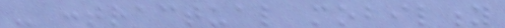- contractual mobility
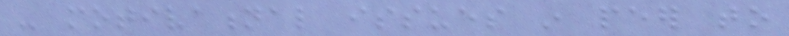- motivational issues in peer to
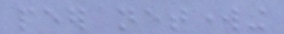peer networking
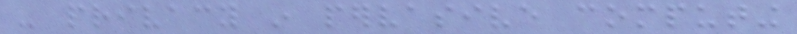- privacy in pervasive computing
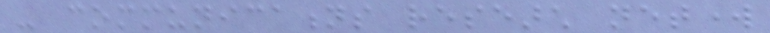- communications research network
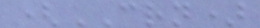(CRN)
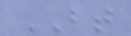BT
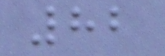82
